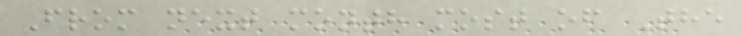From next month most of The
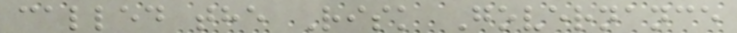called the Risk Governance
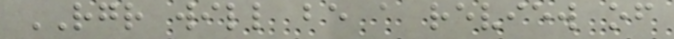RGR will be a review of
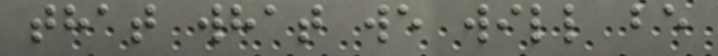that what we will be
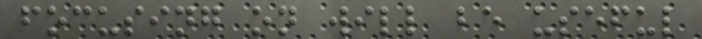focusing on will be useful
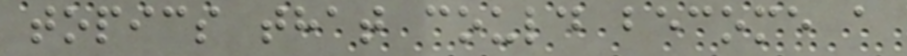topics that could become a
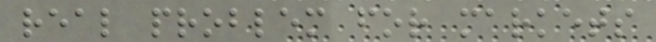real problem for markets
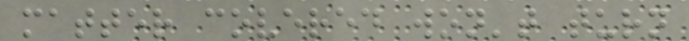matter covered won't turn
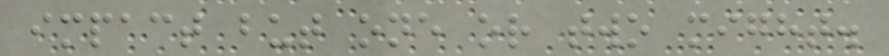impact but one or two might.
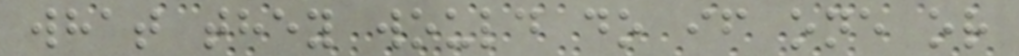what they would do if one or
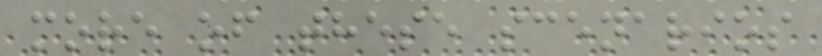more of these scenarios
